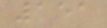151
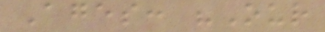Ages: "Our
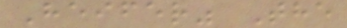Heifer" The
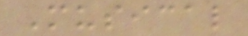Musical
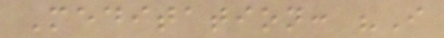Meditation: "I
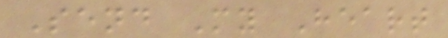Send My Heart
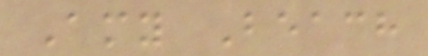Amy Beach
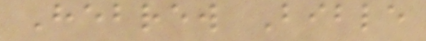Hebrew Bible
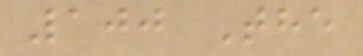100 The
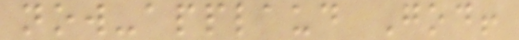now-applaud God!
